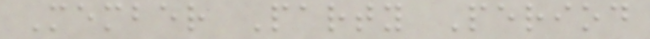Member Party Period
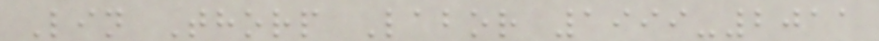Lin Thorp Labor 1999-2011
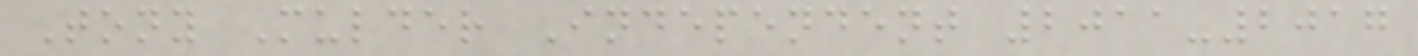Tony Mulder Independent 2011-2017
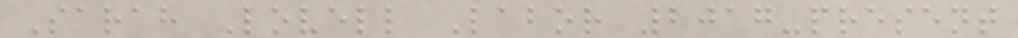Sarah Lovell Labor 2017-present
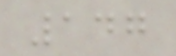147
